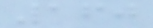160
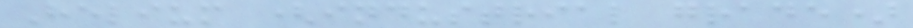Helium (industrial grade)
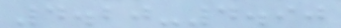4.20-4.90
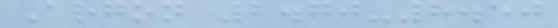Argon 2.70-8.50
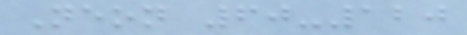Neon 60-120
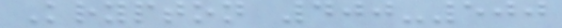Krypton 400-500
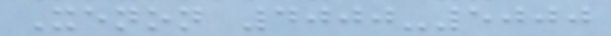Xenon 4000-5000
